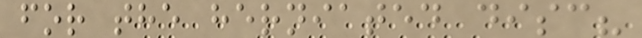for the herniated disc?
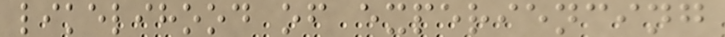likelihood of experiencing
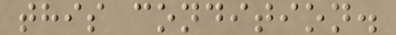this condition.
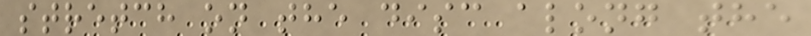stretch on the disc along the
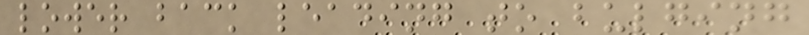lower back leading to bulging
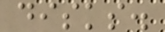disks.
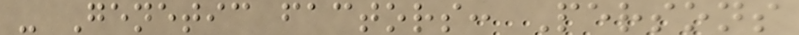- Genetic factors: Persons
